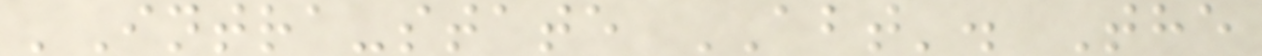'Intra-state ABT'. The
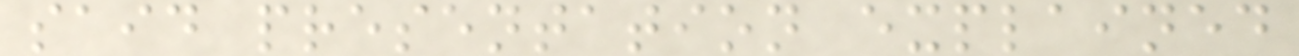said presentation explained
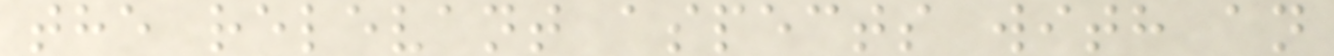the relevant aspects with an
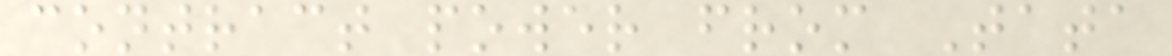contract power from Tata
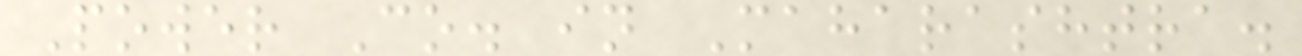Power Co. in Maharashtra.
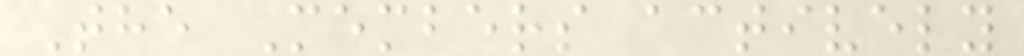The Members actively
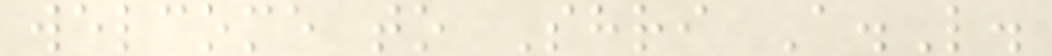welcome to Shri A.L.
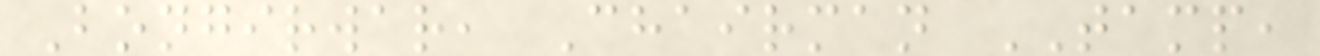Bongirwar, Chairman TAMP,
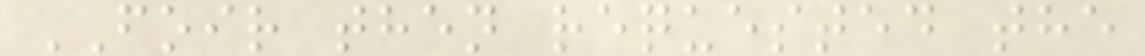FOIR then requested the
